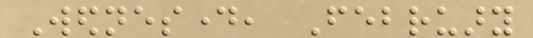Wednesday, February
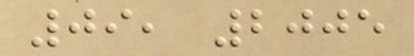09, 2005
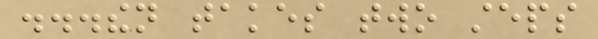...then takes two steps
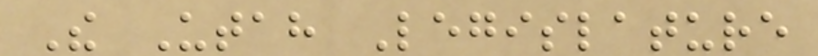The Utah Legislature
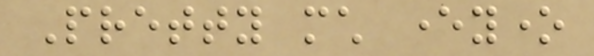Pretty much everyone
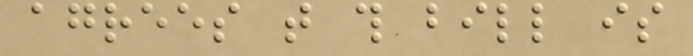agrees that this bill is
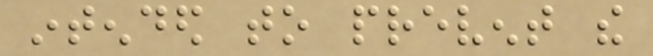intended to prevent the
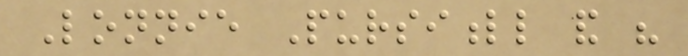Lonnie Pursifull and his
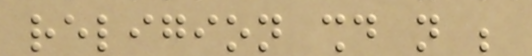religion should not be
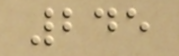245
